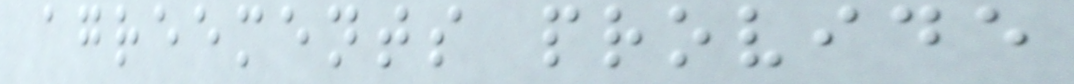agreements provide
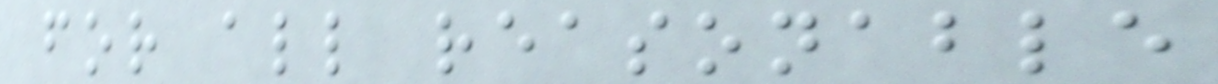for all reasonable
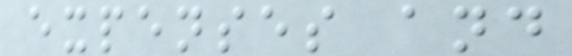expenses and
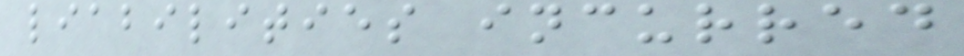liabilities incurred
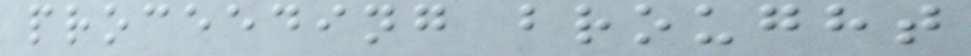proceeding brought
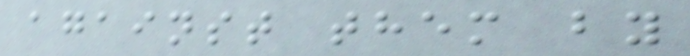against them by
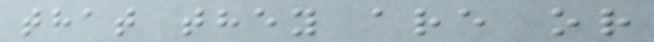that they are or
